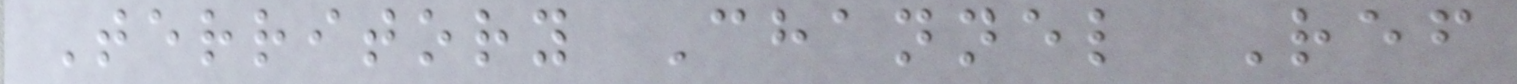Territory Channel Ref
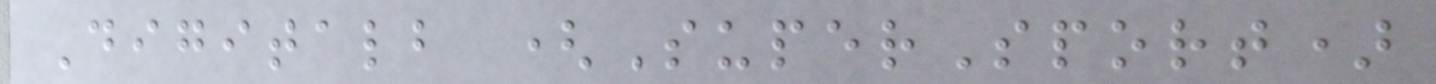Digitalb (SuperSport)
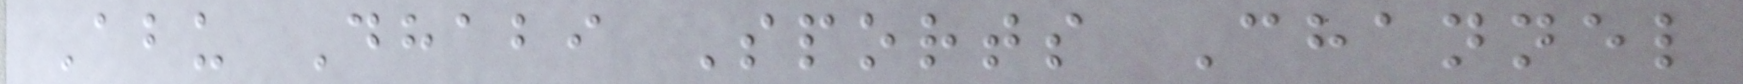Abu Dhabi Sports Channel
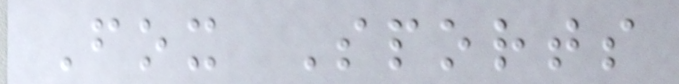Fox Sports
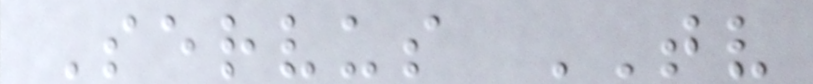Servus TV
